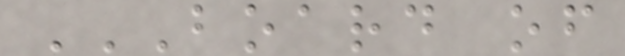BOARD OF
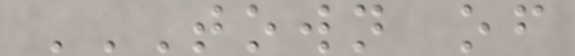TOWN OF
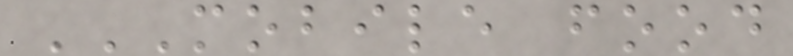MOBILE FOOD
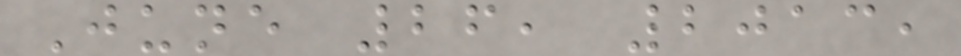June 26, 2013,
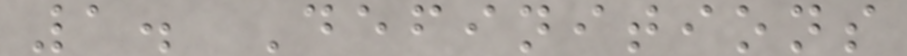1. Definitions
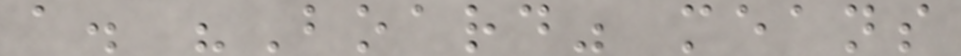a. "Board" means
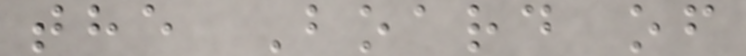the Board of
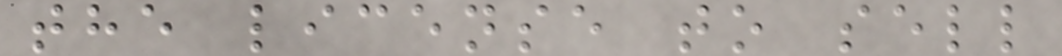the license to sell
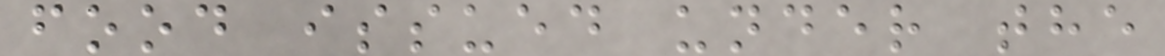food issued under the
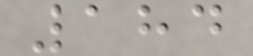184
